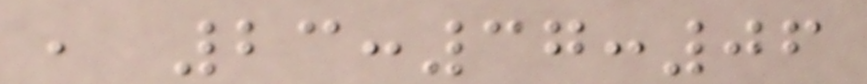, 23:37:06
